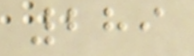289
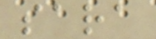sara
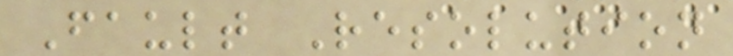Fault Resolution
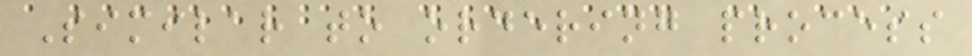Similar to ordering process
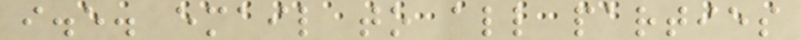i.e. email to all parties
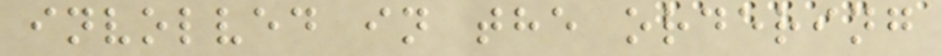involved in the ordering
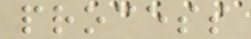process
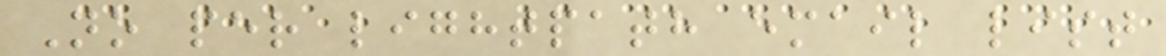No per lightpath email list
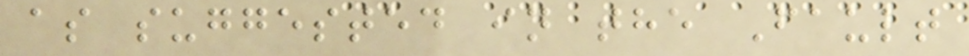as suggested in the Fault
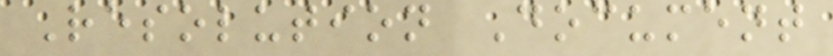Resolution Document
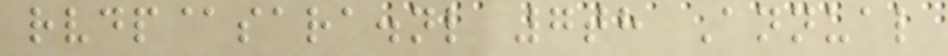rvdp@sara.nl 7th Annual
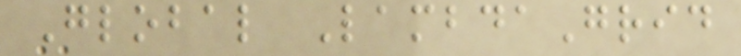Global LambdaGrid
